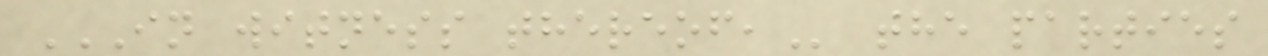IN WITNESS THEREOF, the parties
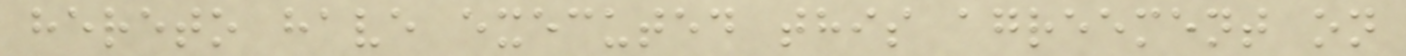hereto have executed this agreement on
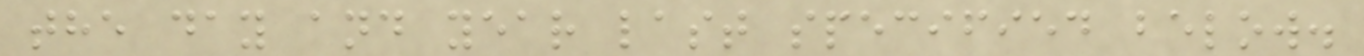the day and year last specified below.
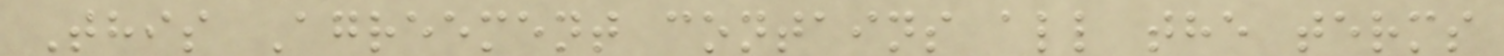This Agreement contains all the terms
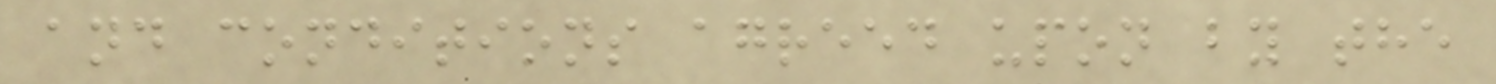and conditions agreed upon by the
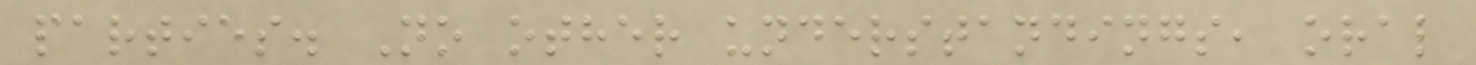parties. No other understandings, oral
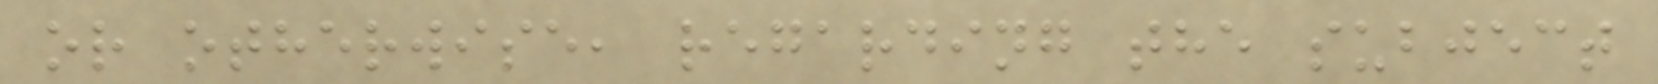or otherwise, regarding the subject
